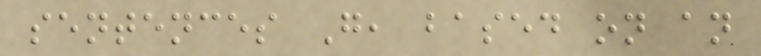sentences G, based on an
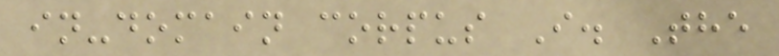in-domain corpus I. The
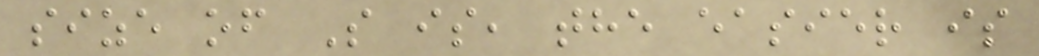size of S is, the easier is
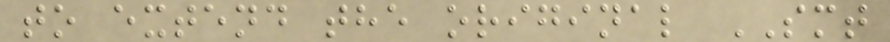to extend the original SMT
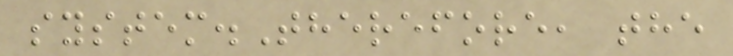system.Therefore, the
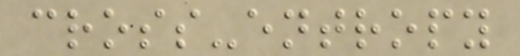cross-entropy
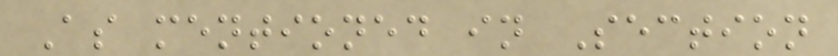As mentioned in Section
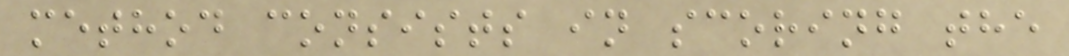method consists in scoring the
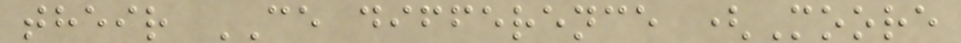their CE difference (Moore
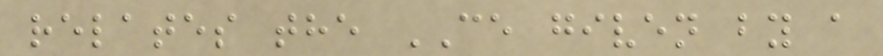relates the CE given by a
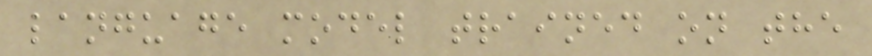language model trained on the
